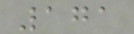171
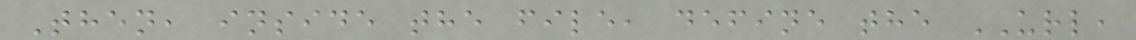Then, inside the file, define the URL,
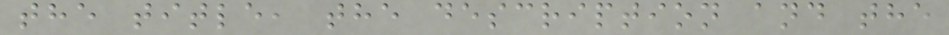the title, the description and the
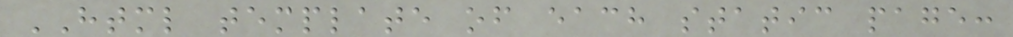HTML template of each static page:
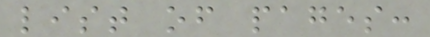list of pages:
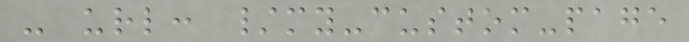- url: /my-custom-page
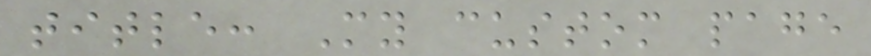title: My custom page
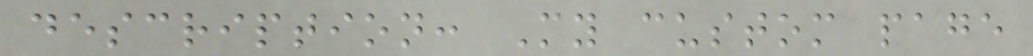description: My custom page
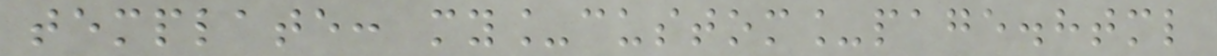template: my_custom_page.html
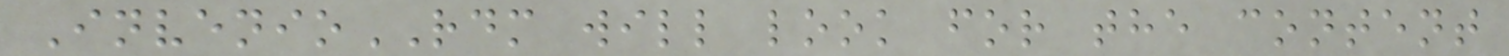InvenioRDM will look for the content
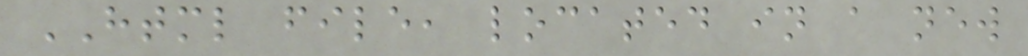HTML file, located in a new
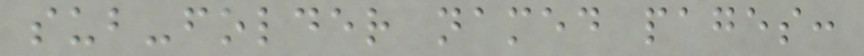sub-folder named pages:
